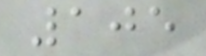105
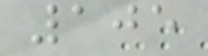105
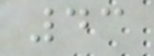43
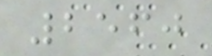2560
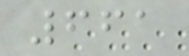661
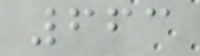663
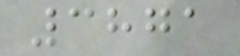3871
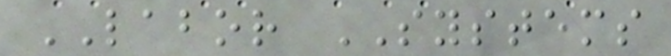LABOR SYSTEMS
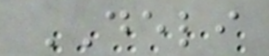DELI
